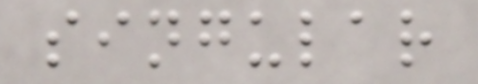singular
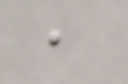,
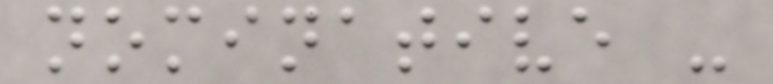nominative -
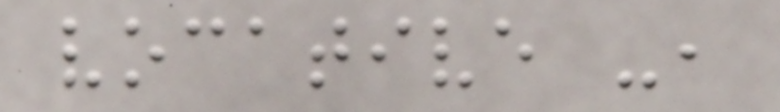vocative -,
